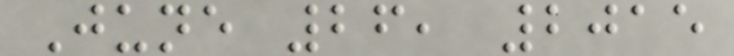June 26, 2015
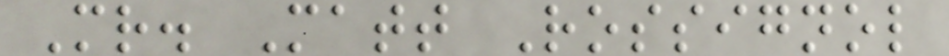Mr. Matt Rossignol
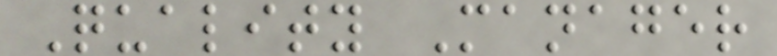Quality Manager
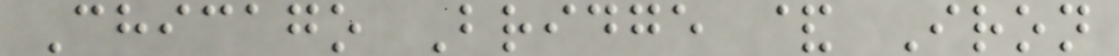Chicago Bridge & Iron
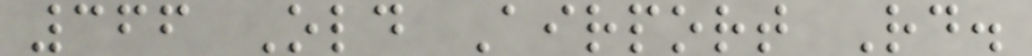366 Old Airport Rd.
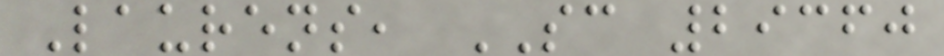Laurens, SC 29360
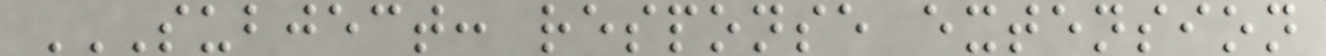SUBJECT: RESPONSE EXTENSION
